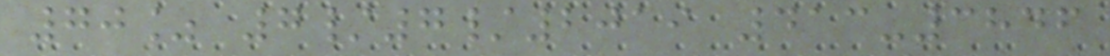70% 7/7/2019 413-3846
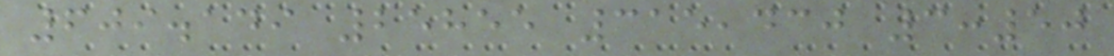609.149 25855 315,430 3:50
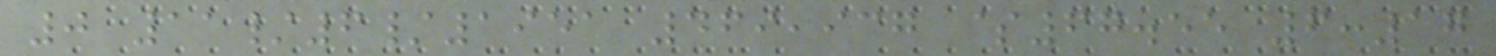0 11/6/1951 469,937 $67.55 6:17
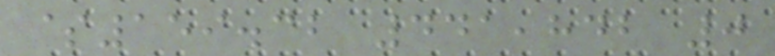$159.32 441,842 0
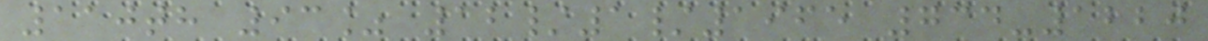110th 93% 12/1/1965 734-1220
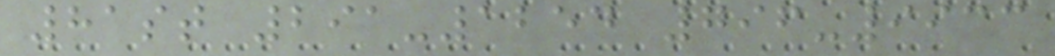81st 291-1254 796-9933
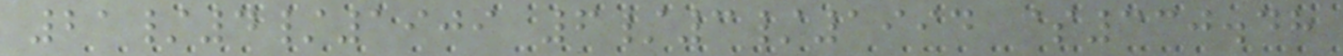21/4/1909 6/3/1994 $330.48
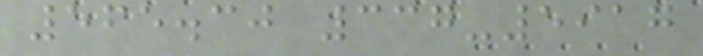565.30 337-5917
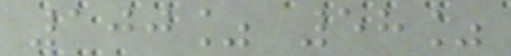100% 58%
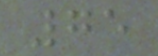75
